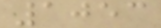1053
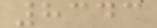8343
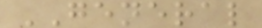GENERAL
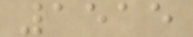1515
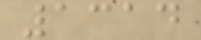1314
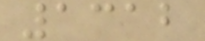1312
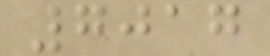7017
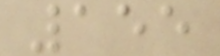155
